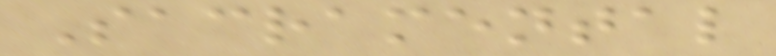Sacramental
